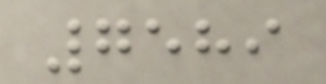7589
